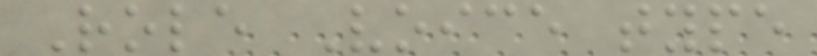Role Voice type
